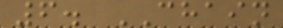6. CHAIN
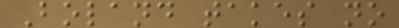Boland takes no
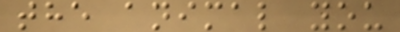the animal you
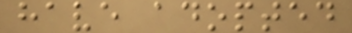have adopted
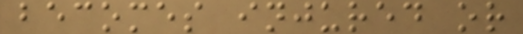becomes injured or
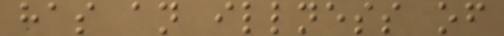has an illness of
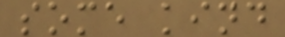some kind
